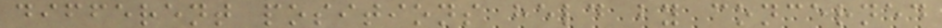different positions held by concerned
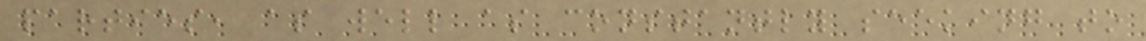parties, as well as constantly seeking to
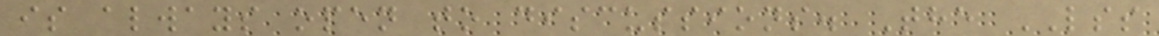is always open to discussions. The LSS
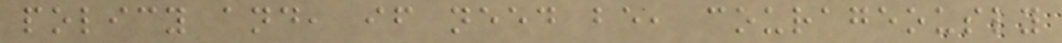policy and, if need be, courageously
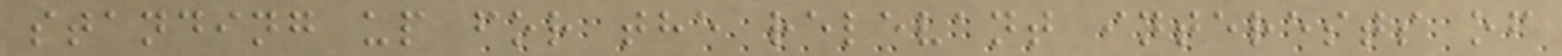standing up for the relevant interests of
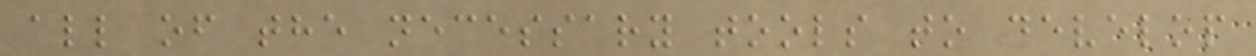all of the necessary tools to develop
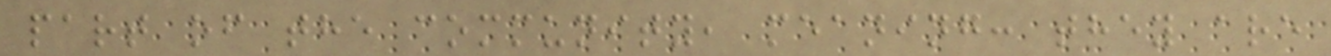part of the community, meaning: they are
